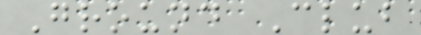Ground Club
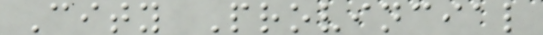City Provincial
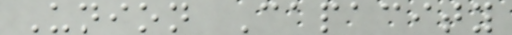Union Capacity
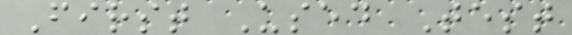First Used Test
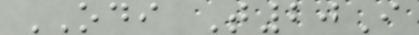ODI T20I
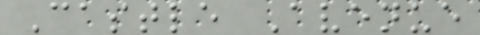Castle Avenue
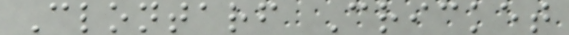Clontarf Cricket
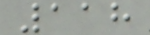118
